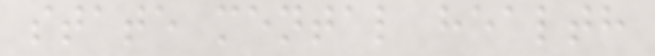state mental health
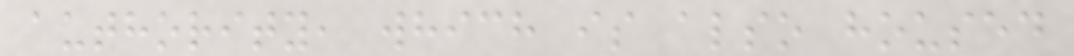authority, which is also housed
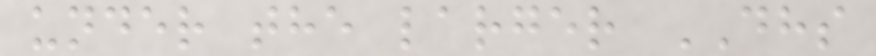under the larger DHS
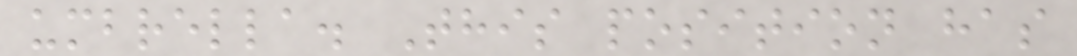umbrella. This position has
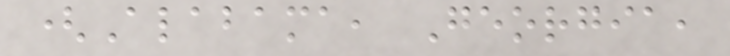(Alabama, Georgia,
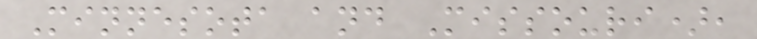Minnesota and Missouri),
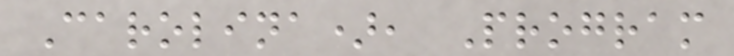Carolina), Program
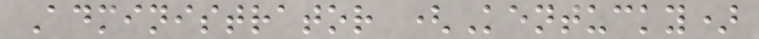Administrator (Kentucky)
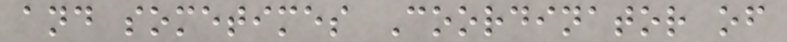and sometimes Coordinator of
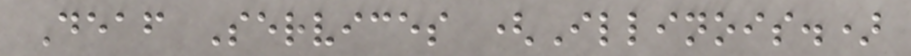Deaf Services (Illinois.)
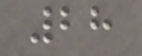28
